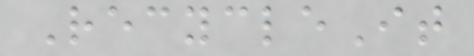RecycleIt
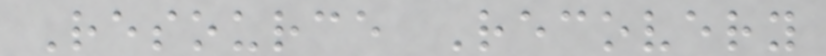Resource Recovery
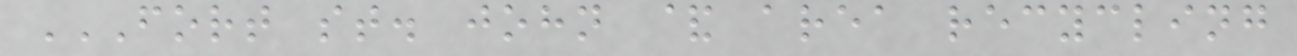FORT ST. JOHN & AREA RECYCLING
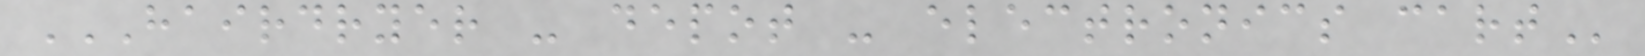HAIRDRYER - DEPOT - ELECTRONICS CART
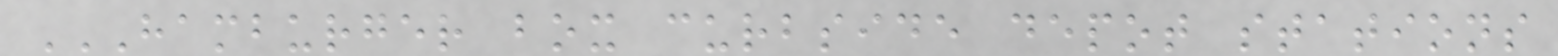HAMBURGER BOX CURBSIDE DEPOT STATIONS
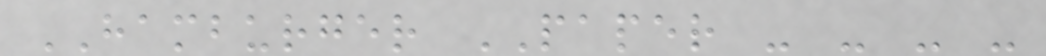HAMBURGER PAPER - - - -
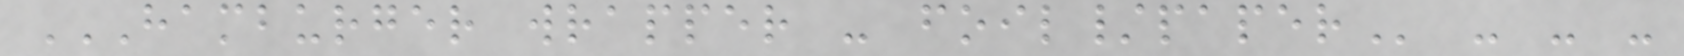HAMBURGER WRAPPER - FOIL/PAPER - - -
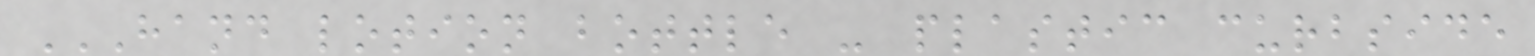HAND LOTION BOTTLE - PLASTIC CURBSIDE
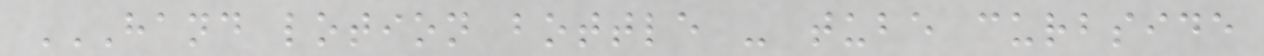HAND LOTION BOTTLE - TUBE CURBSIDE
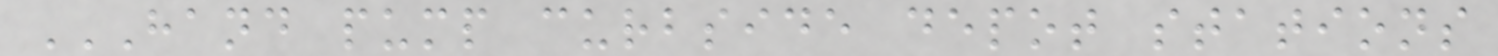HAND PUMP CURBSIDE DEPOT STATIONS
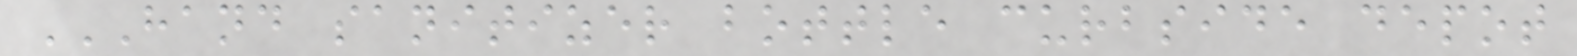HAND SANITIZER BOTTLE CURBSIDE DEPOT
